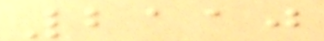2110
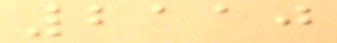2110
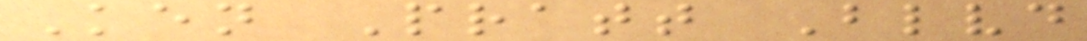Ken Pratt Blvd
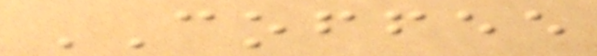COFFEE
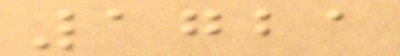1721
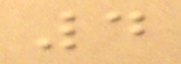4
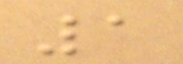1
